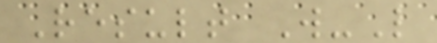Result W-L
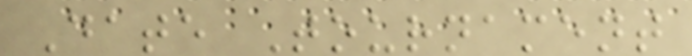Date Tournament
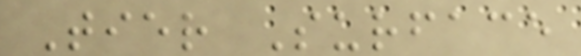Tier Surface
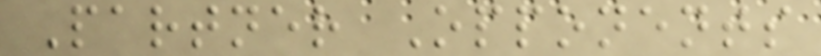Partner Opponents
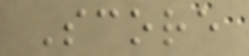Score
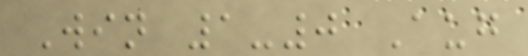Win 1-0 Aug
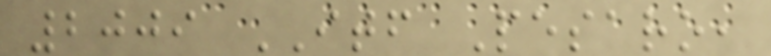2009 ITF Pesaro,
